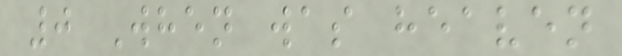0 When was heaven
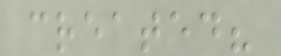created?
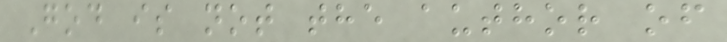God is not the author of
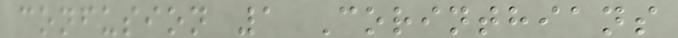confusion 1 Corinthians
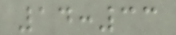14:33
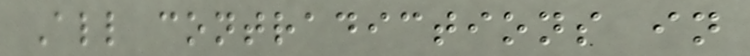All contradictions in
